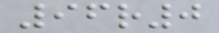96r0
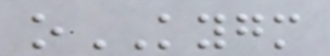oKYGM
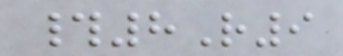#8R9
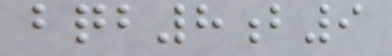bqb8b9
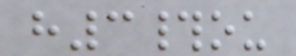h3#ou
